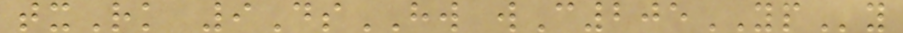txRk 9DsHW wC205YPy
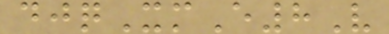djqXmE8V
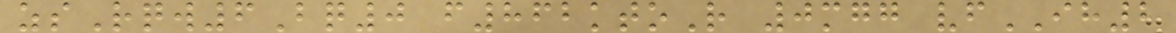zsRqw6Bq0 f862ktoR 0mgg vfIH2
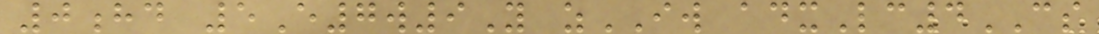0hd 5E7w9Y zIW adxLc4CS
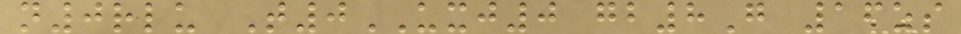n0rlu T0UXJ0 gb8G 16zs
